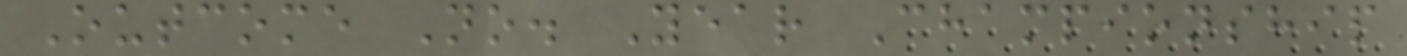Outcome No. Year Championship
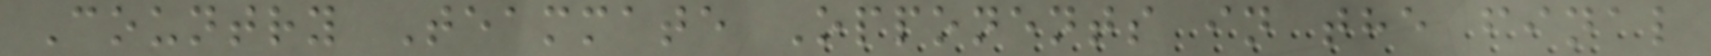Country Teammate Opponents in the final
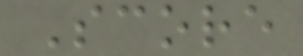Score
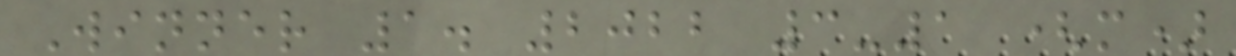Winner 1. 2022 3-1 (m)
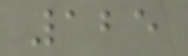125
